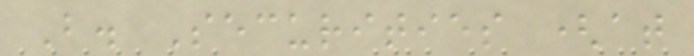B. Securities (at
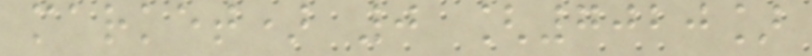market) 0 [7020]
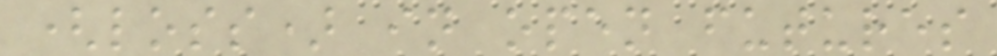(loss) in open futures
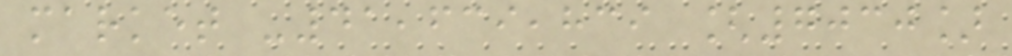market -41,639,839 [7030]
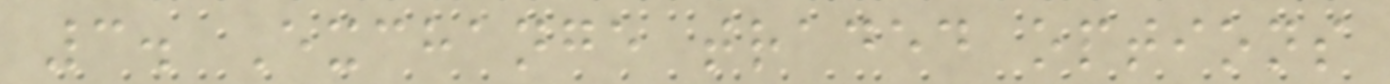3. Exchange traded options
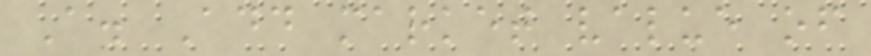A. Add market value of
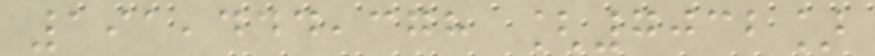191,444,378 [7032]
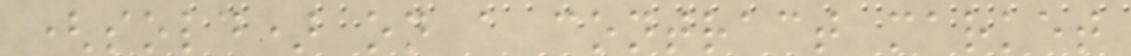(sold) on a contract market
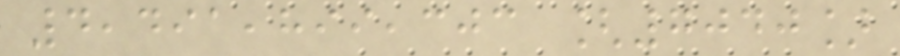4,491,899,303 [7040]
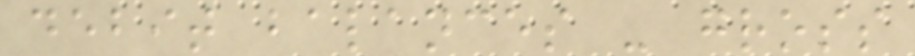debit balances - gross
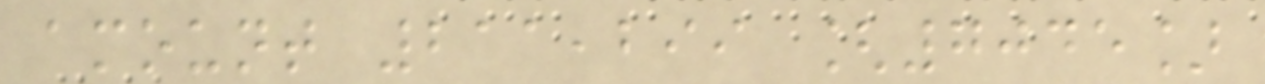amount 211,299 [7045]
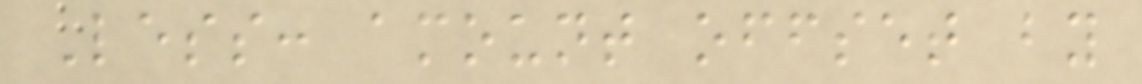Less: amount offset by
